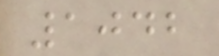1042
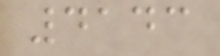4143
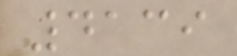4139
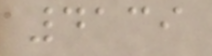4139
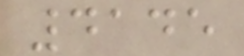4145
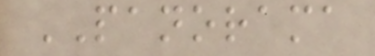PANORAMA
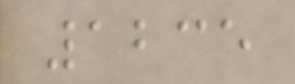1235
